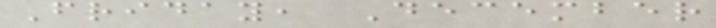Friday, December
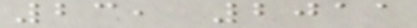23, 2011
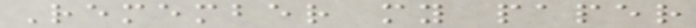Remember my paper
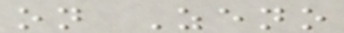on Zeno
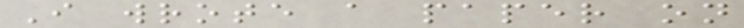I wrote a paper on
